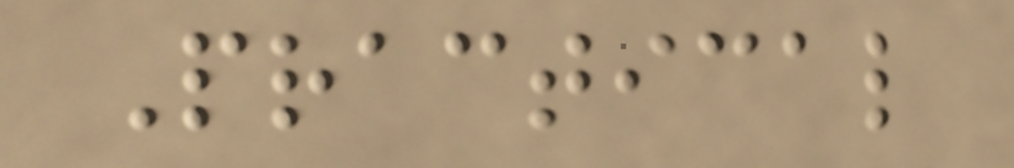Practical
